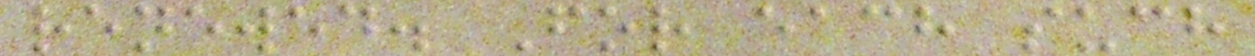renewed. For each such
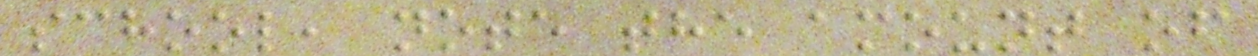school, note the amount of
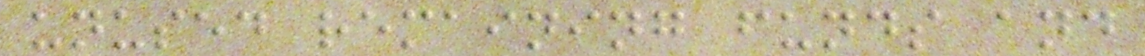unused remaining funds and
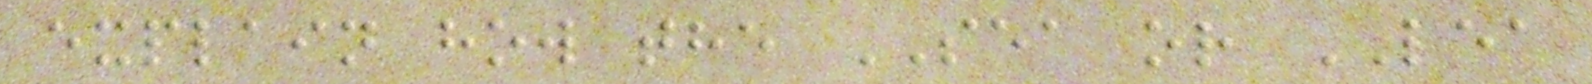explain how the SEA or LEA
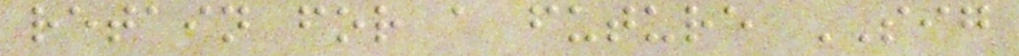retain for a future SIG
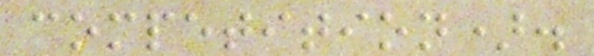competition).
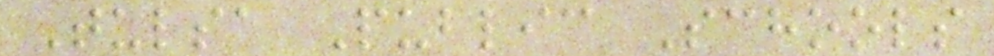Tulsa Public Schools
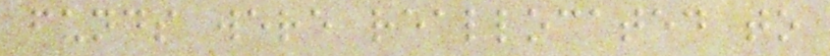funds were reallocated to
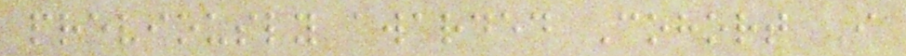previously awarded Cohort I
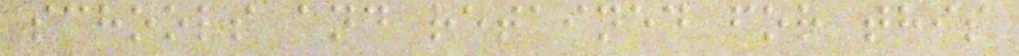schools and retained for this
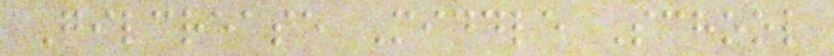Gilcrease Middle School
